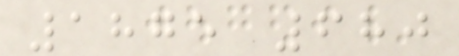1875 680
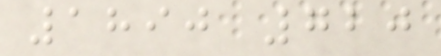1890 720
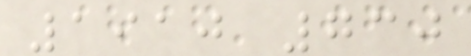1910 730
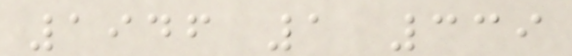1946 1 339
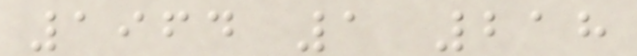1964 1 218
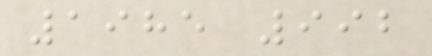1985 992
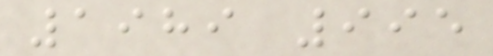1989 995
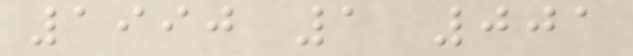1990 1 001
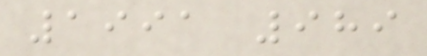1991 989
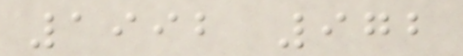1992 972
